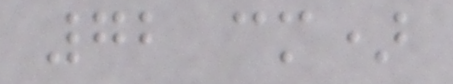72 cm)
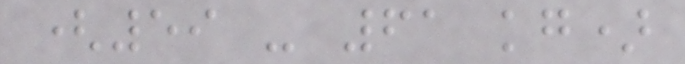(59 - 61 kg)
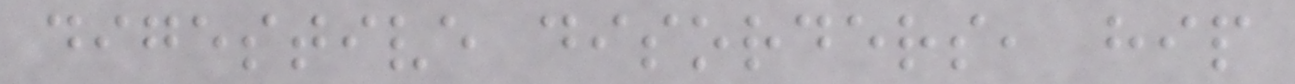digestive disorders, hip
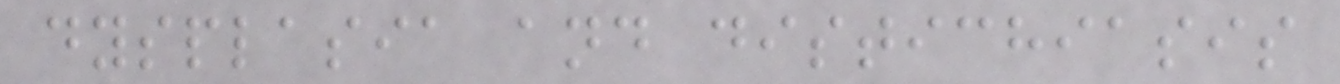dysplasia and distichiasis
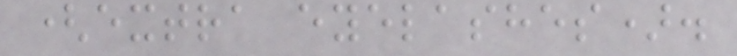(extra eyelashes).
